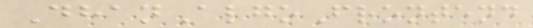DhanAlgoFrontend
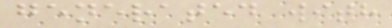generated with
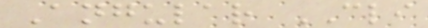Angular CLI
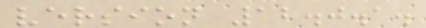version 12.0.1.
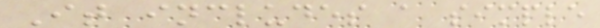It includes a simple
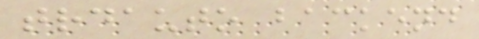trdauto backend
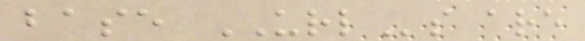base URLs are
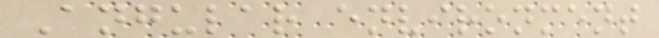Angular environment
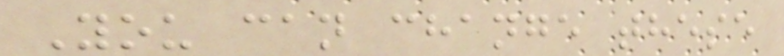You can change these
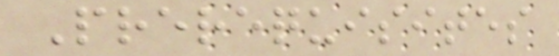Prerequisites
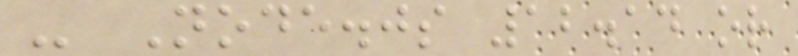- Node.js 12.14 or
